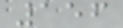156
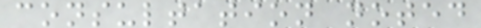consultation noted
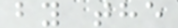by the
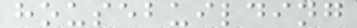housebuilding
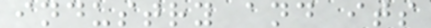industry and its
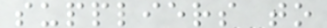suppliers to
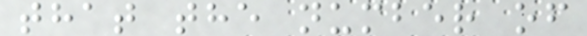that the number of
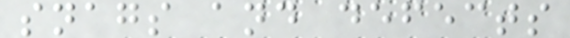snags and defects
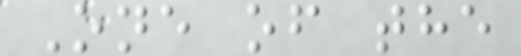One of the
